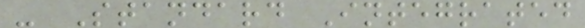- Standard Integrated
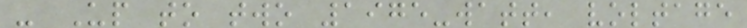- Up to two 1975-watt, voltage
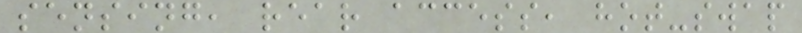sensing, rear access, hot-swap
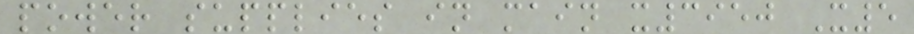power supplies in main x3950 X5
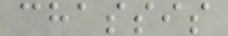chassis
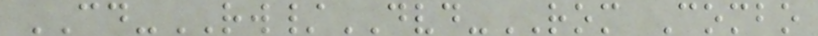CD-RW/DVD-ROM Combo
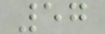57
